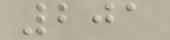201
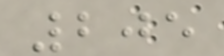205
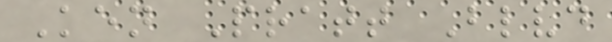Ken Pratt Blvd
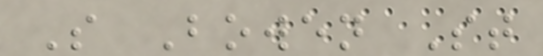S Bowen St
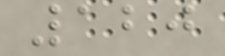120
